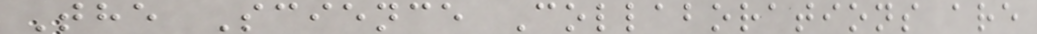The Science Collaborations are
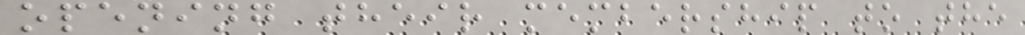opening their membership to the
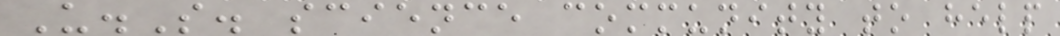U.S. science community to help
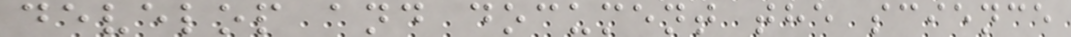develop and document the science
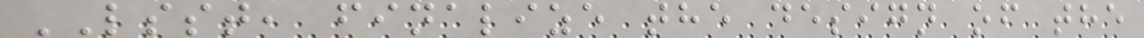LSST, finalize the design of the
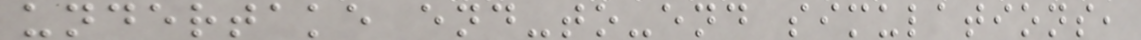undertake end-to-end simulations,
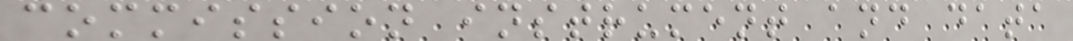commission instrument and data
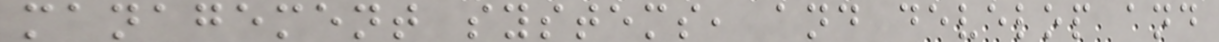management systems, and develop and
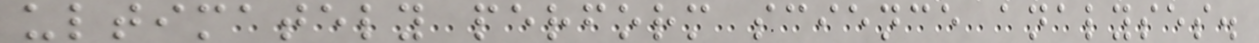ultimately perform science analyses.
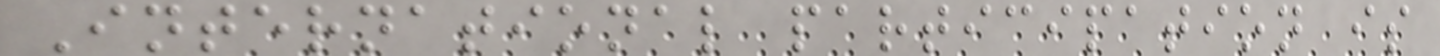International participation is
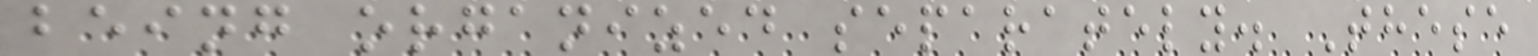being organized separately. These
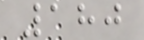180
